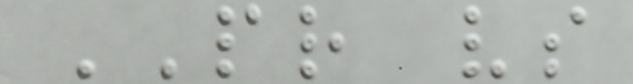PR vs
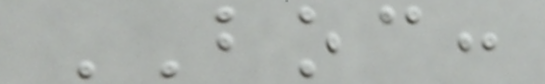BOC:
